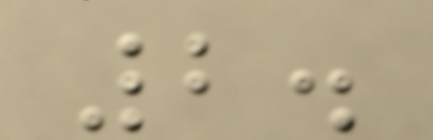2.
